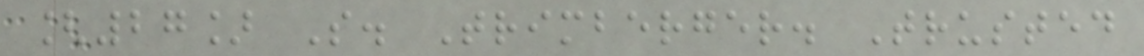[27] S. Trimberger. Trusted
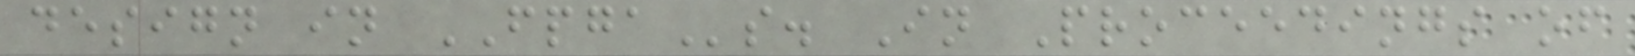design in FPGAs. In Proceedings of
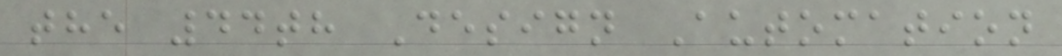the 44th Design Automation
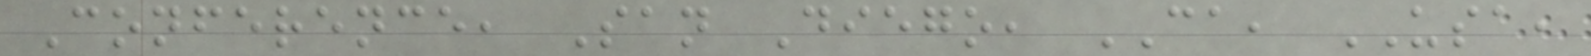Conference, San Diego, CA, USA,
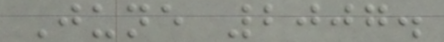June 2007.
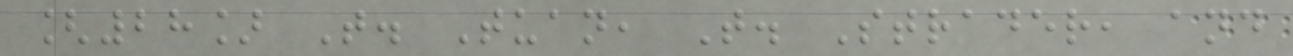[28] T. Tuan, T. Strader, and
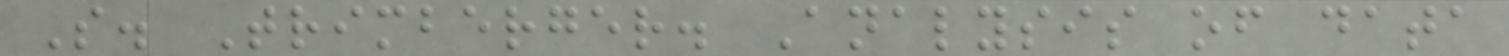S. Trimberger. Analysis of data
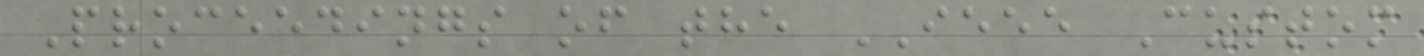Proceedings of the IEEE Custom
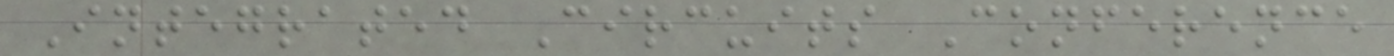Integrated Circuits Conference
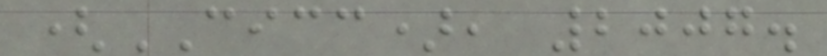(CICC), 2007.
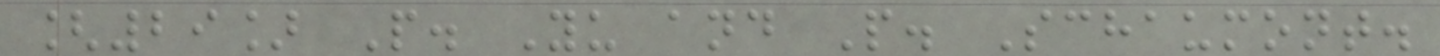[29] P. Yu and P. Schaumont.
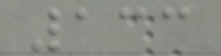133
